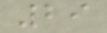29
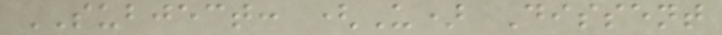SUBJECT: (U) Dissent
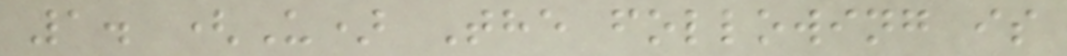1. (U) The following is
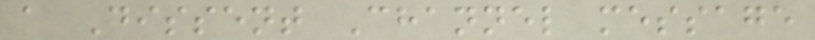a Dissent Channel message
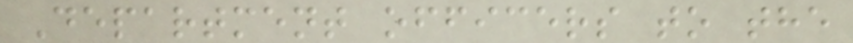Department officers to the
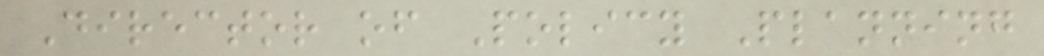Director of Policy Planning
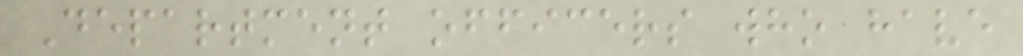Department officers who have
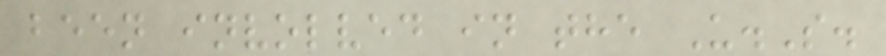been involved in the U.S.
